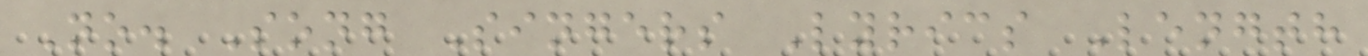No. Song Singers Lyrics Length
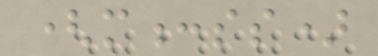(m:ss)
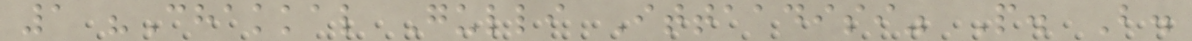1 "Chakkal Gulli Ittaadisi" P. B.
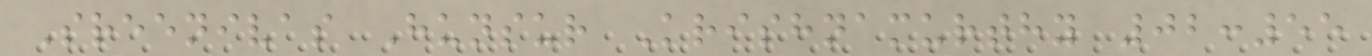Sreenivas Hunsur Krishnamurthy 02:55
